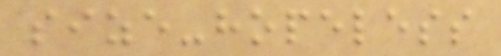size-hopeless
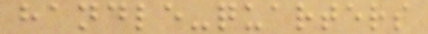handle-quarters
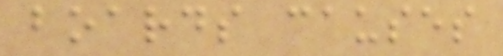boards causes
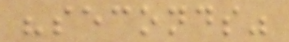"seconds"
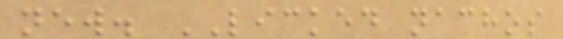new. LICKED nachos
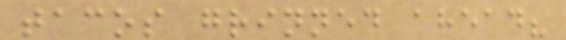tacos grinned ahead?
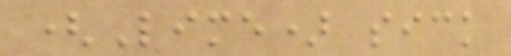(Lime) sick
